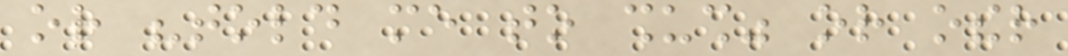or "told me to shush" or other
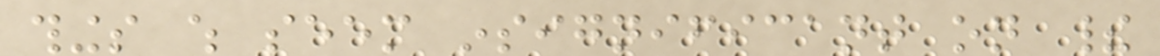things which seem insignificant on their
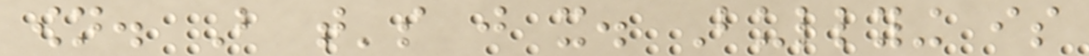own. But that's just it. Bullying is
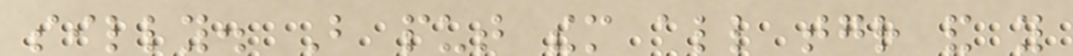silly. But put them all together and you
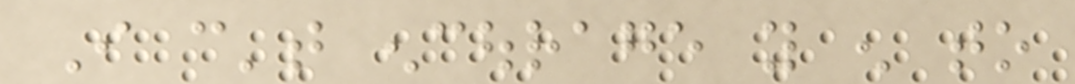I can't encourage you enough to
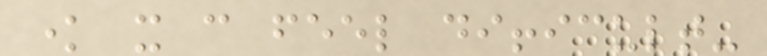know it can feel difficult-
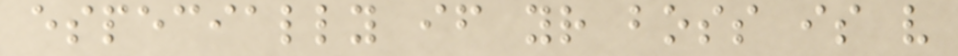especially if your boss is very
